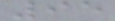95
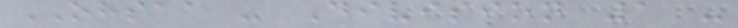OHSAA - Division 1 -
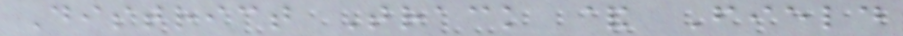District Track & Field
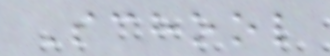School
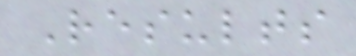Results
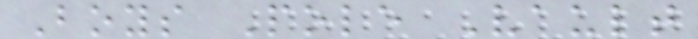Boys Pole Vault
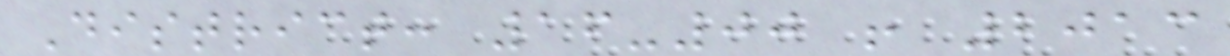District: 16-00 ! 2013
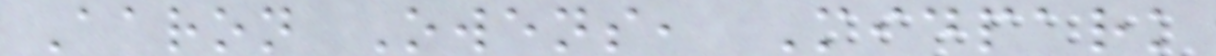Aaron Owens, Midpark
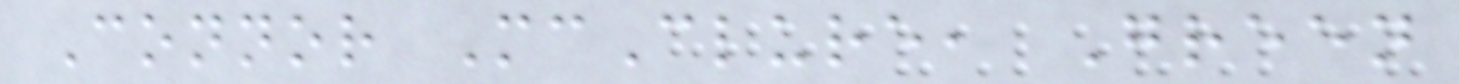Connor McClure, Green
